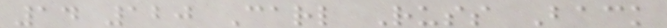14 120 Carl Russ Back
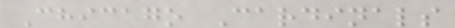Chicago Cardinals
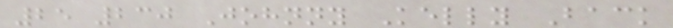25 230 Johnny Kelly Back
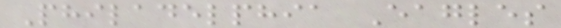Philadelphia Eagles
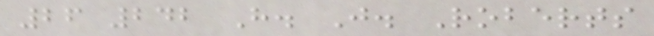26 242 H. J. Roberts
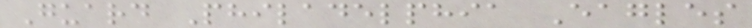Guard Philadelphia Eagles
